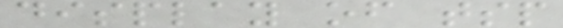display of tsp
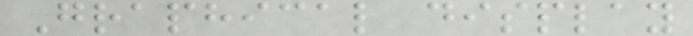Graphical display
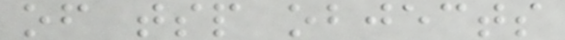of tsp objects
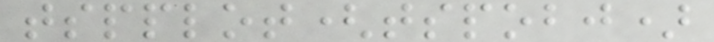tspplot(tspobj)
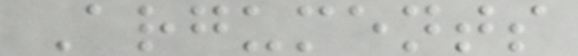Arguments
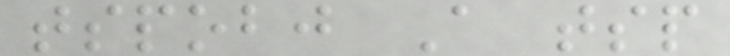tspobj A tsp
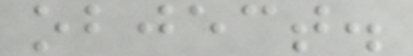object.
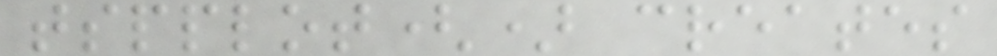tspplot() creates
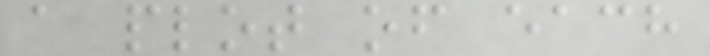a plot of each
